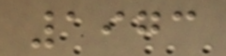1973
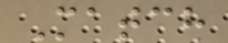Match
